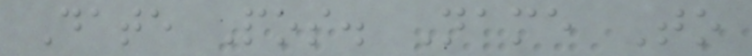Date Pos. Name To
